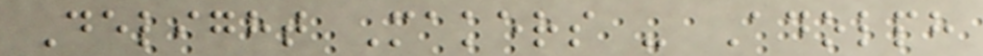Delight Makers - Adolph
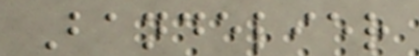Bandelier
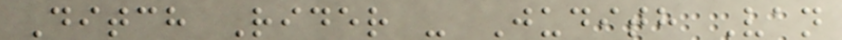Ditch Rider - Judith Van
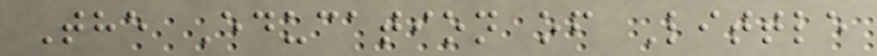The Education of Little
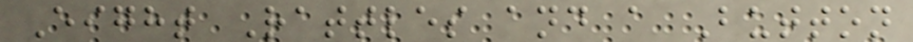Eight Rattles and a Button
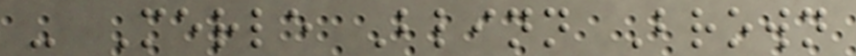- Merle Blinn Brown
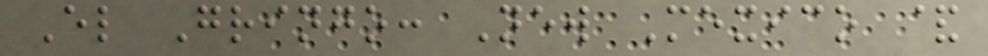El Gringo: New Mexico &
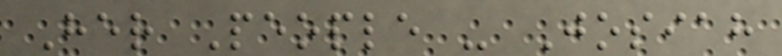Her People - Josiah
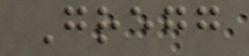Gregg
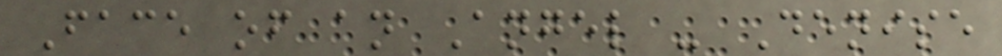Face of an Angel - Denise
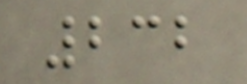232
